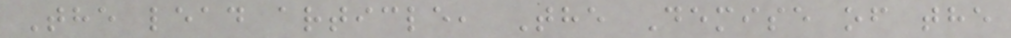The lead article, The Demise of the
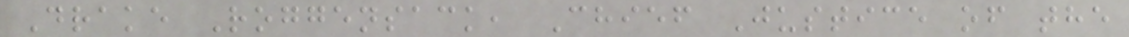Drake Roggensack, Chief Justice of the
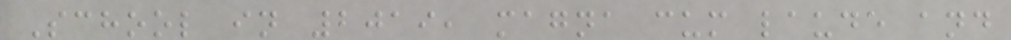School in 2019, magna cum laude and
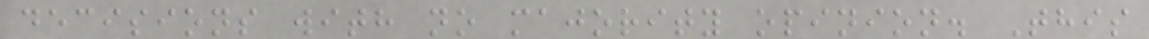decisions with no majority opinion. This
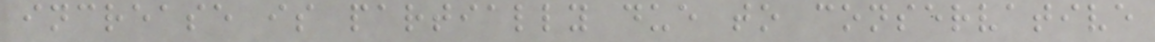increase is partially due to conservative
